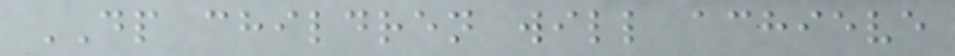DP children will achieve
